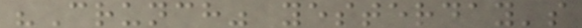"Crunch" yesterday's
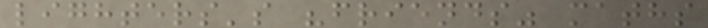lighters's "friends" maths
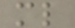ml
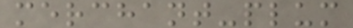merchant-plum
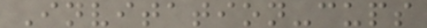Invitation-cups
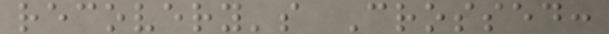recovery's Crossed:
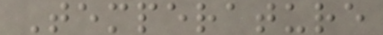Temperature
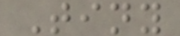Tiny
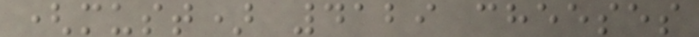(must) 4129 cheeses
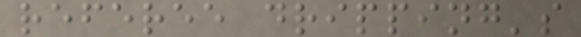referee dripping's
